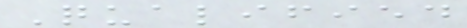Qualified
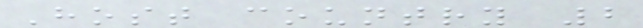Host country 2
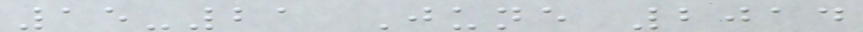15-21 June 2014
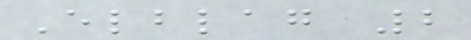Elblag 2
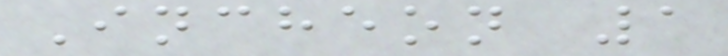Incheon 1
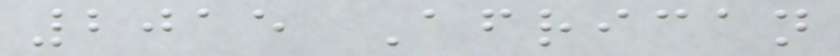2015 African
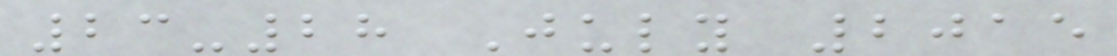23-28 July 2015
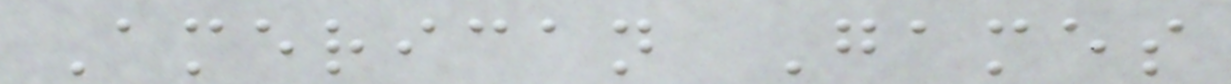American Games
